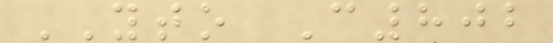YTO C802
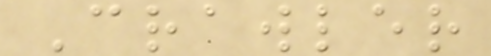Crawler
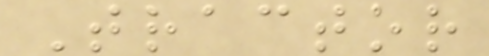Tractor
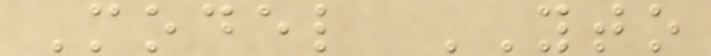Model YTO
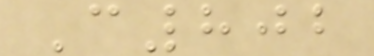C802
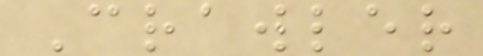Crawler
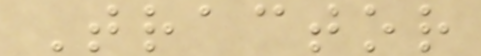Tractor
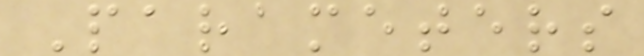Parameters
